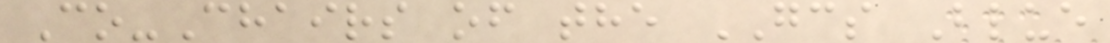Co-Chairs of the GCS Blue
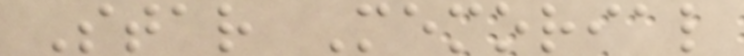Star Memorial
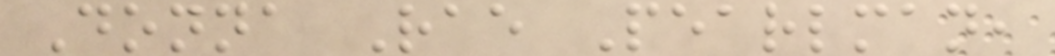Donna Rae Pearlman,
